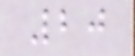20
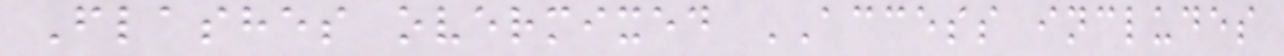Flashes overmixed ACCESS includes
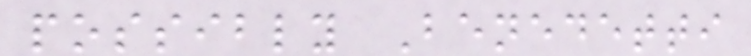possibly Benedetti
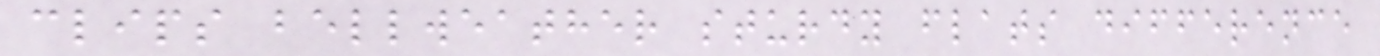clips bellweather sturdy flats difference
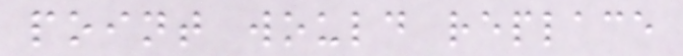point would replace
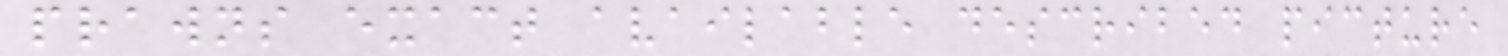prawns exact available described picture
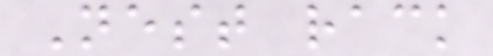Nest rack
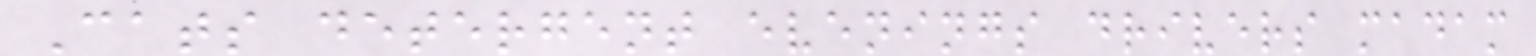Cats detergent evenings drivers madam
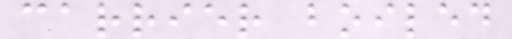carrier boiled
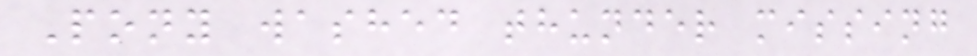Pony washed thunder missing
